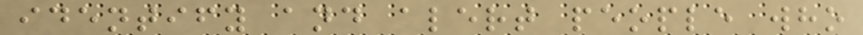identify and alert people who
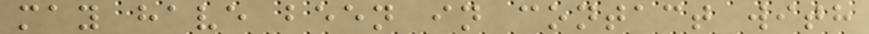may have been in contact with
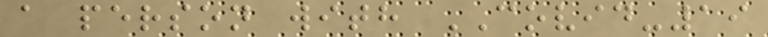a person with COVID-19
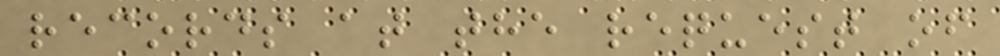records at the request of
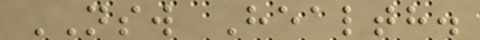NSW Health.
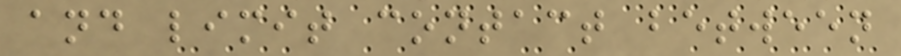and limit contact between
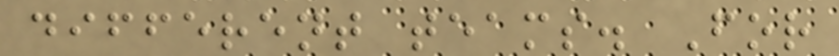different teams. For
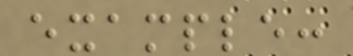example:
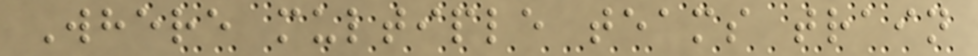Where multiple teams train
